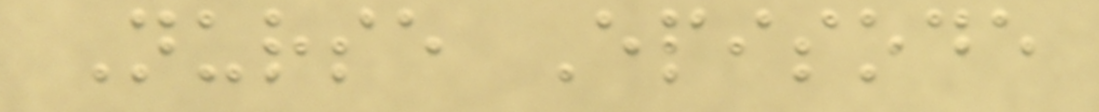Nurse Episode
